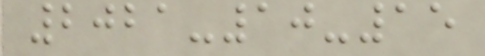2021-10-15
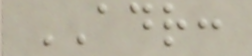ADR:
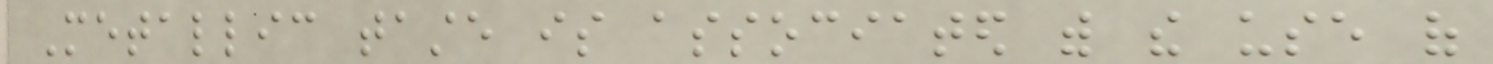Metallic taste is associated with the use of
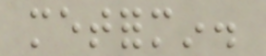metformin.
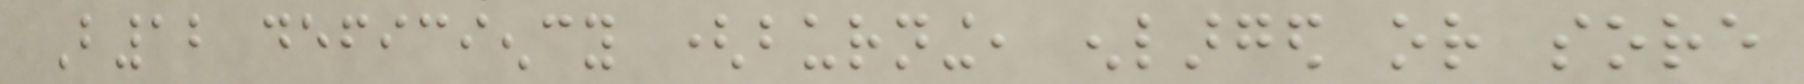B12 deficiency (burning, enlarged or sore
